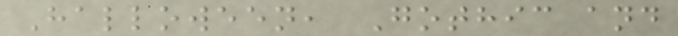Halloween, Gothic and
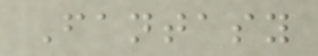Fantasy
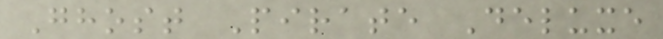Ghost Pirate Deluxe
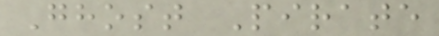Ghost Pirate
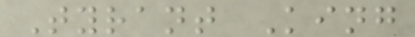Tyrant King
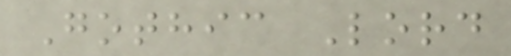Gothic Lord
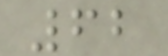62
